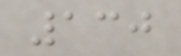130
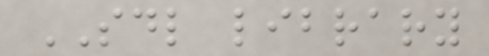SDL library
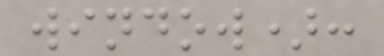window):
